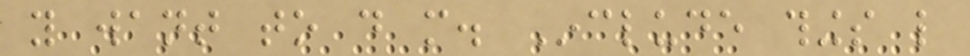you want to do more. Include things like
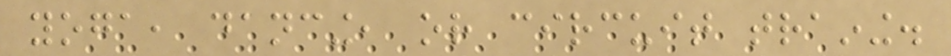yoga, dancing, or circuit training.
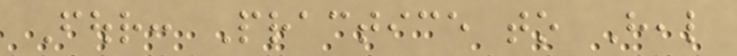Four: Practice to Heal
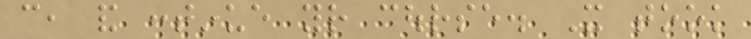can, and continue your course. It took
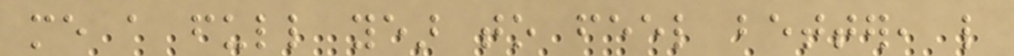me a full year to feel better, like
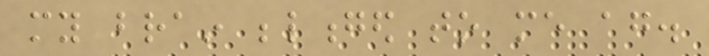my brain belonged to me again.
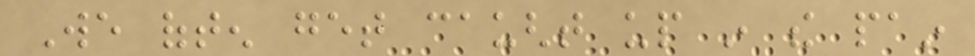We often get caught up in the pain
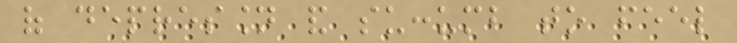of depression and succumb to feel
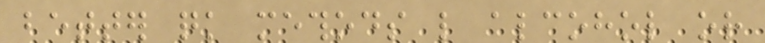better quick methods like alcohol or
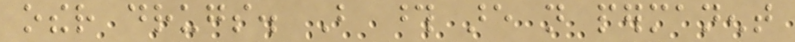other drugs. But those are not permanent
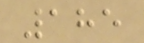185
